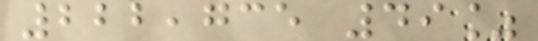222,735 49%
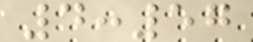4:57
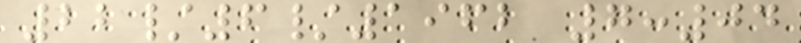22/6/1962 7:04
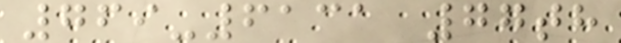769-6131 77th
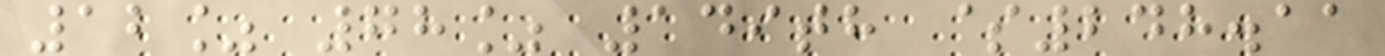12% 78% 149th $248.11
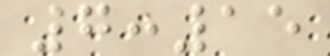7:15
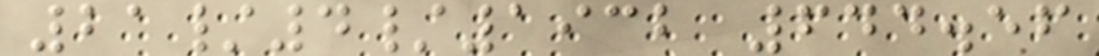21/4/1932 644.56
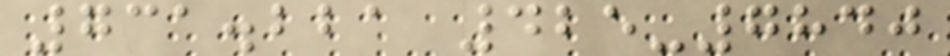731.221 425-7840
